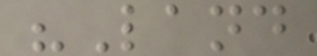"Land
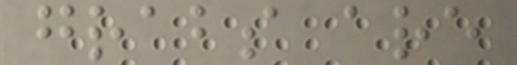grabs are
